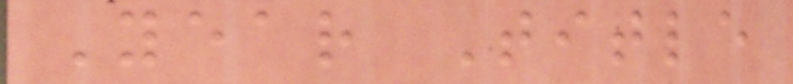Year Title
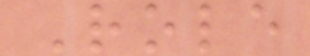Role
